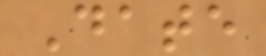Date
